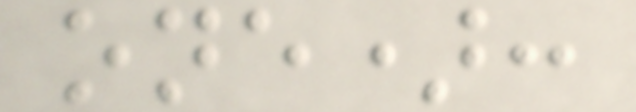one):
